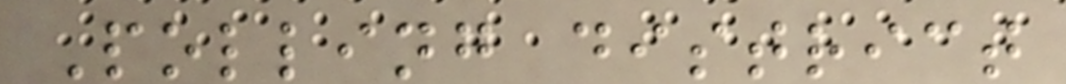Polling district
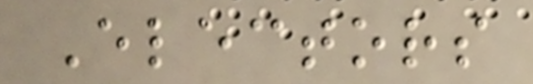Electors
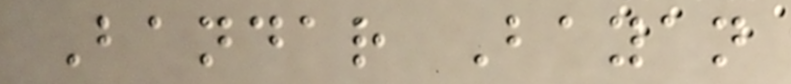Bandar Bayan
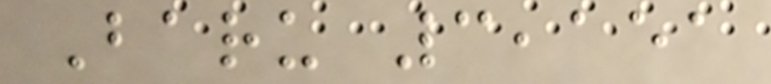Baru 3,151
